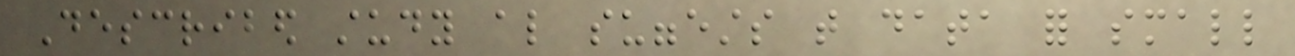Described study also suggests that data for small
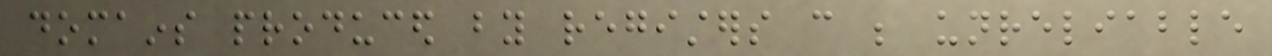domains produced by registers can be unreliable
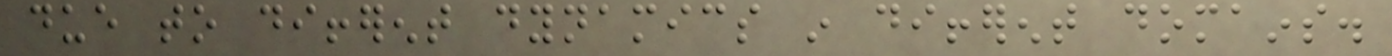due to different dynamics in different domains.
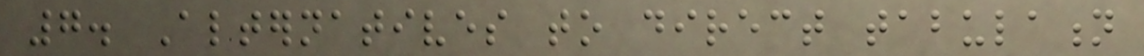7. Alternatives to direct tabulation
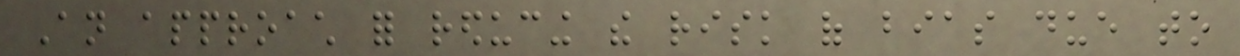An approach for reducing the risk of bias due to
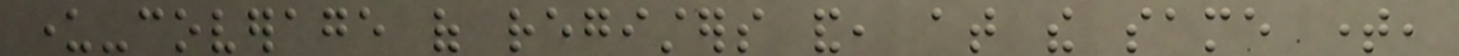under-coverage of registers and, at the same time,
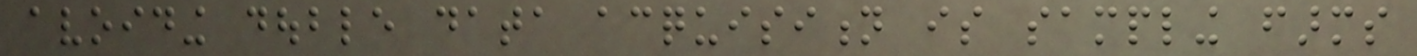avoiding double data acquisition is sampling farms
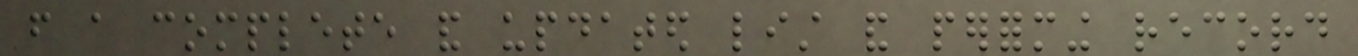from a complete and updated list and performing record
